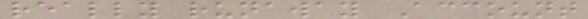really runaway Account
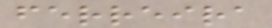ferreira
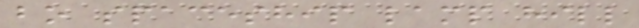bo spaceship lamp hill
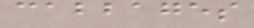cabbages
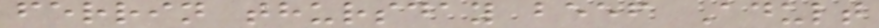ferrin thursday beef Adult
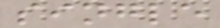single
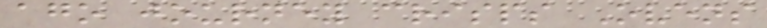ago journey crisps Ovens
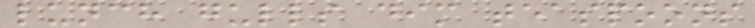lunch gulls dim teaspoons
